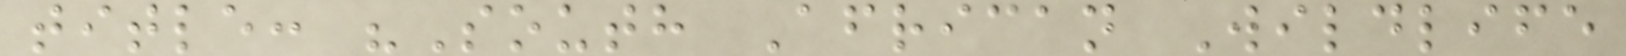title: "South African Wildlife
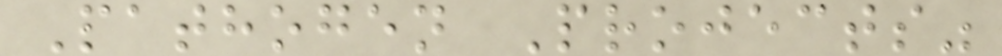Pathogen Projects"
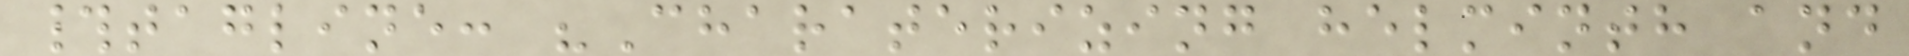#tagline: "Charaterizing helminth and
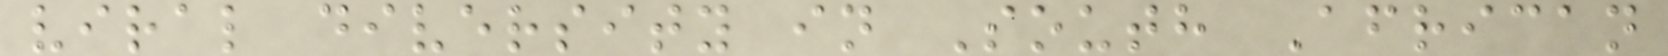viral diversity in South African
